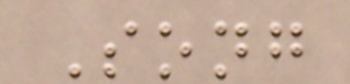Song
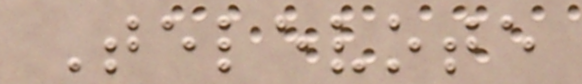Televote
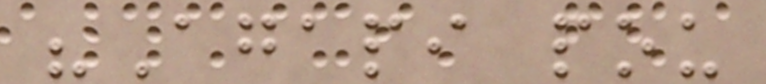"Agapi pou
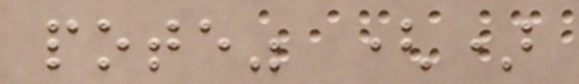pote" ()
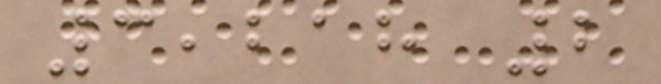3,218 2
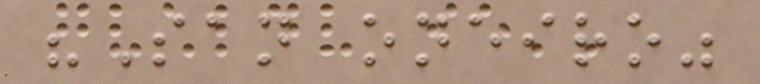"San oneiro"
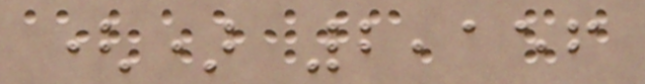() 2,156
